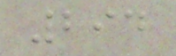294
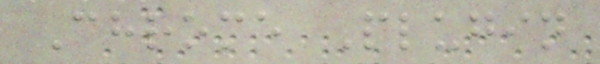Chrome Plugin
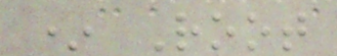* Root
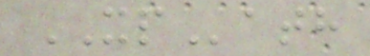XPath
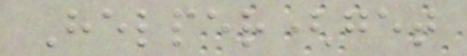Helper(get
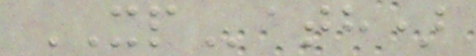XPath)
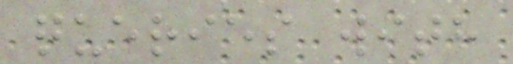queries with
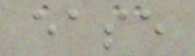ease
